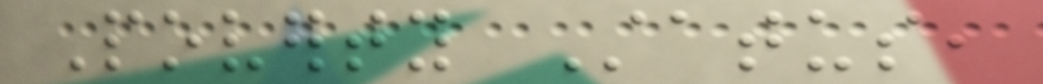Poverty Status,
